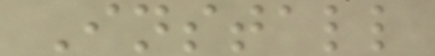Install
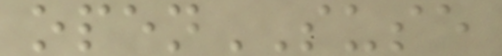openSUSE
